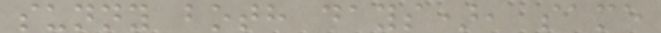sunny both days), same
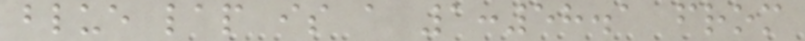blue lap is a 1:58.1 from
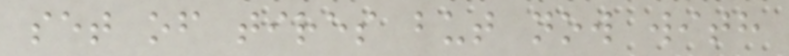set of tires but now with
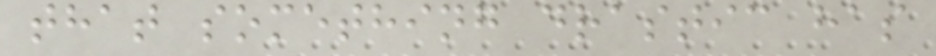that something drastic has
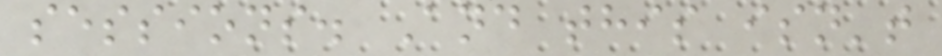sessions. And this isn't
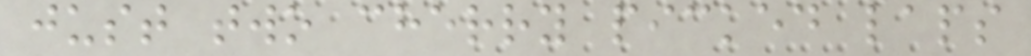just two cherry picked laps
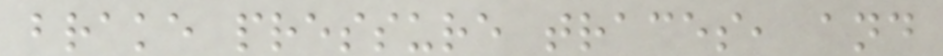brake pressure traces, and
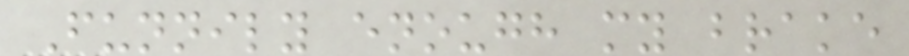Funnily enough my brake
